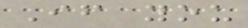If you
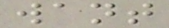want
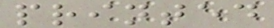printed
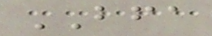BFA
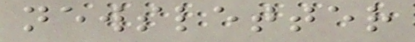newsletter
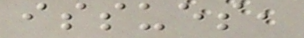issues,
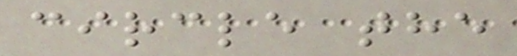circle the
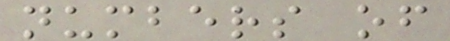numbers of
